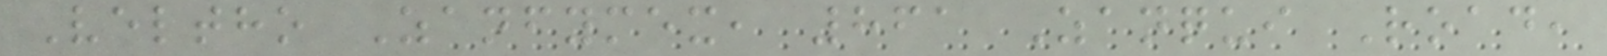Veltho Zanfymex, 861 Zanqui Road,
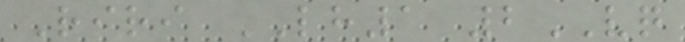Riri LH1 2VQ
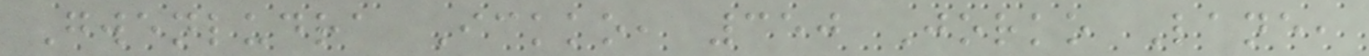Gwenludra Ickko, 350 Jorko Lane,
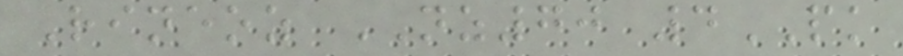Rineoz NZ70 4PK
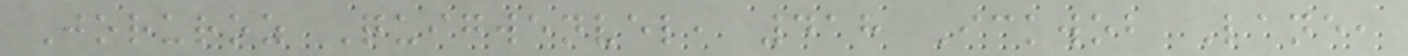Joruroz Quigwenvel, 418 Ickwob Lane,
